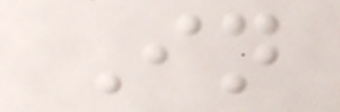In
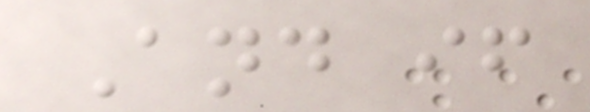And if
